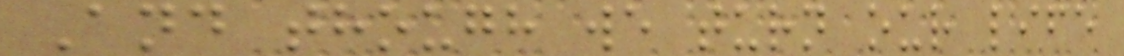And though we turn our life
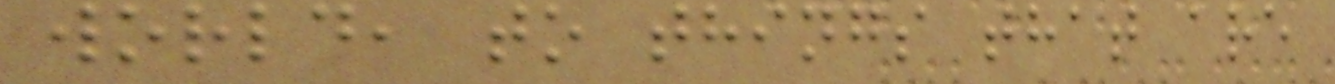world, to things that are
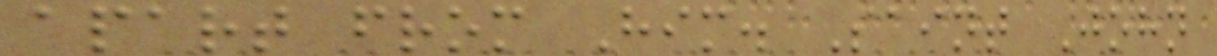apart from Him. Saint John
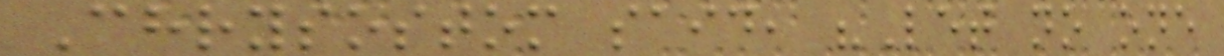Chrysostom said, "Let no one
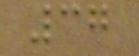37
